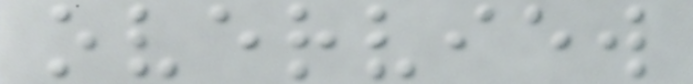overview
